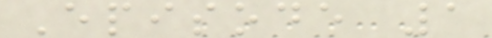Episode 1
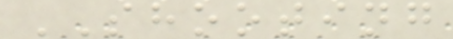SHOOTING
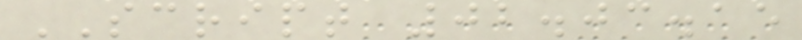SCRIPT 02.03.15
